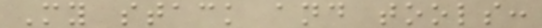My stack and tools:
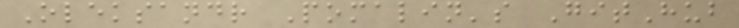Oleksandr Pomalin's GitHub
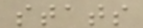stats
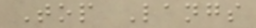Top Langs
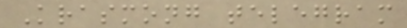Krasmong telegram
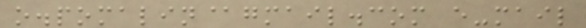o.pomalin@gmail.com e-mail
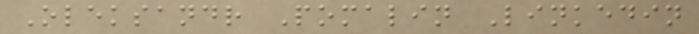Oleksandr Pomalin Linkedin
